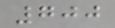700
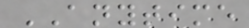ANYTIME
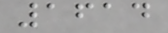1614
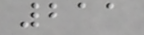211
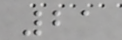21
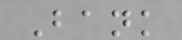Bank
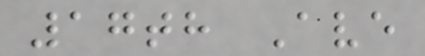17th Ave
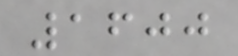1600
